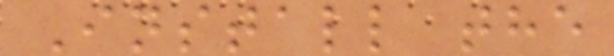Install the
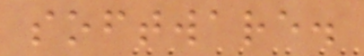software.
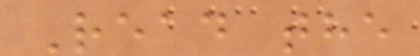Read the
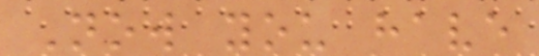Now you have
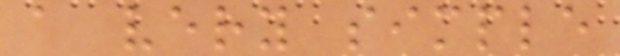a very simple
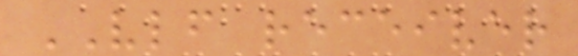VLF receiver
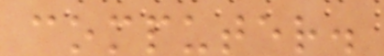computer.
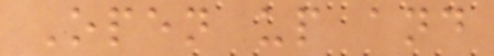Open up and
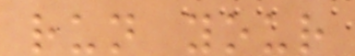run your
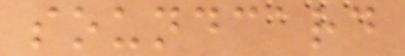soundcard
